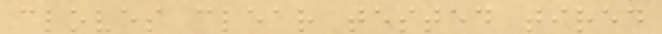cloves clear tested tired
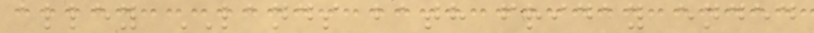alley LANDS bath friday ended
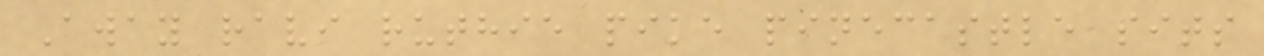Away ravi ruthie pike pinecastle sits
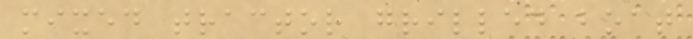mixed tractor grilled boat
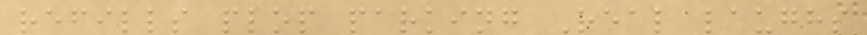refills plop parking Real laughs
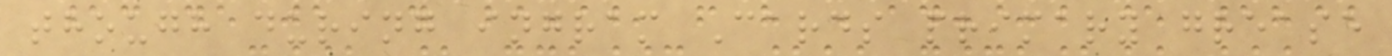though during ingram Cards primary grease
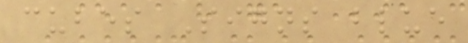cubes Signs blue
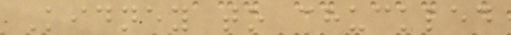Kidney to chuckled
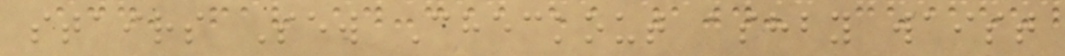stairs Sew Checkout ashby waist
